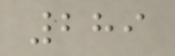289
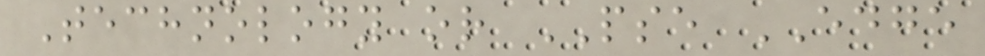Technology or PSE EDGE
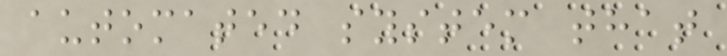automated system that
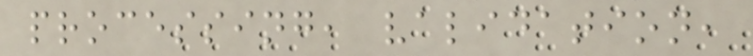processing, validation,
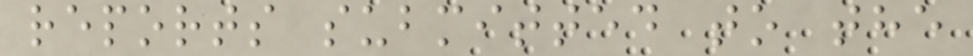reports submitted to the
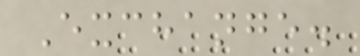Exchange.
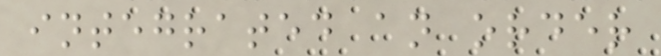integrated an order
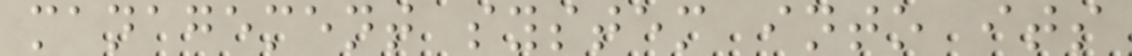management system into its
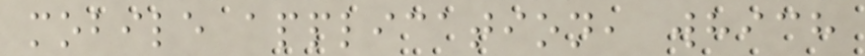mobile application, which
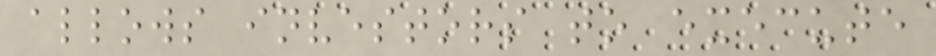allows investors to execute
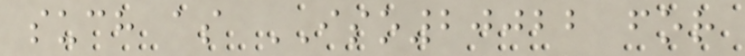such as ISO20022 for
